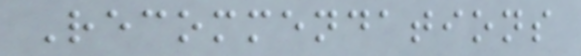Recommendations
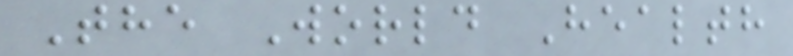The World Health
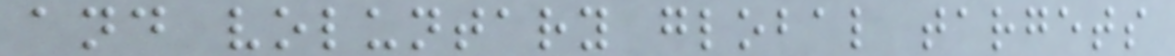and voluntary global targets
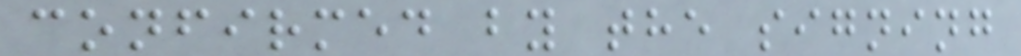confirmed by the signing
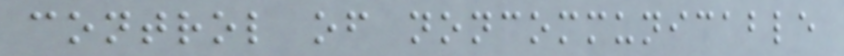control of noncommunicable
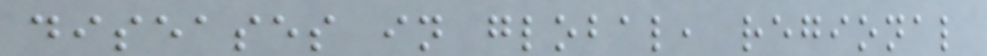diseases in global, regional
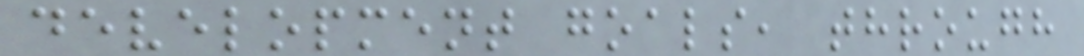development goals, through
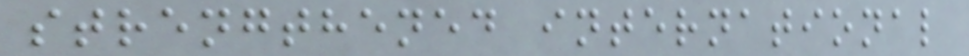strengthened international
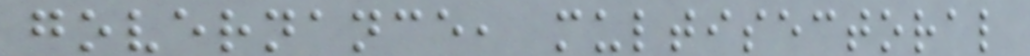governance, multisectoral
